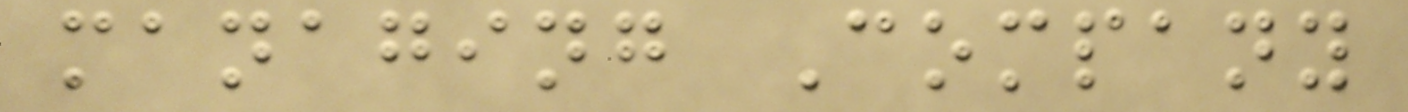managing Company
